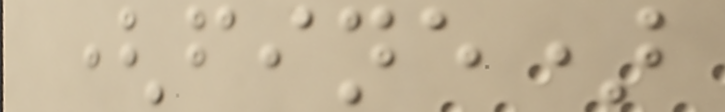(fine)
